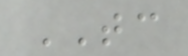TC
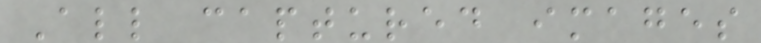All captured images
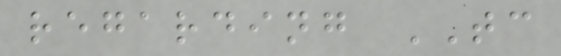regarding TC
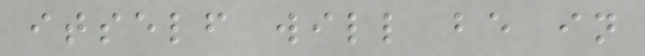itself will be in
